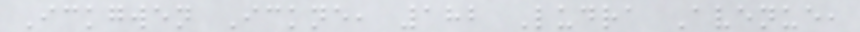Ickgwen Ickne, 182 Ludra Avenue,
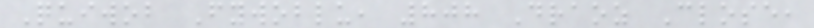Quiwob Fywoblu, 808 Draoz Close,
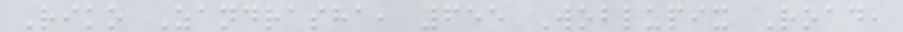Riko Zandrasha, 655 Woblupix Road,
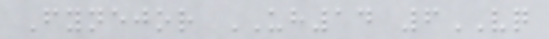Fynejor UH14 6VQ
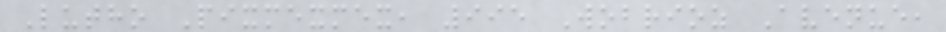Lutho Pixmexmex, 995 Wobrioz Avenue,
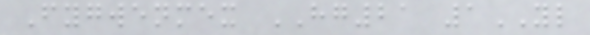Fygwenmex HG21 1YL
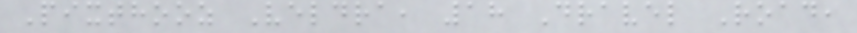Pixthooz Veldra, 18 Dravel Road,
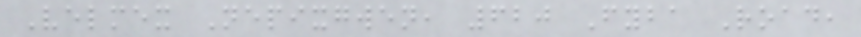Velmex Nepixgwen, 620 Fyba Road,
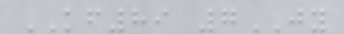KF89 7JY
